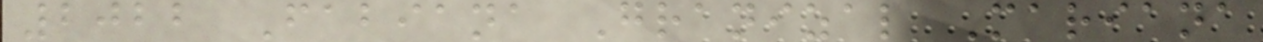2022 Fabiana Granizal Mariana
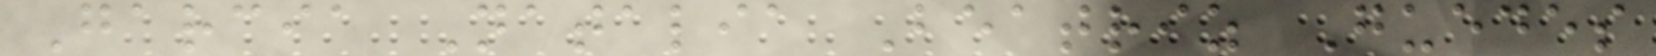Garcia Natalia Beatriz Guedes
